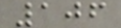106
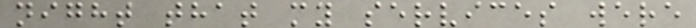night that my services were
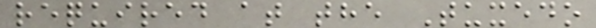required at the Tuxedo
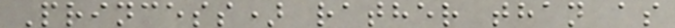Princess) rather than as
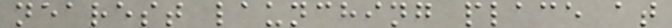nearest launching place at
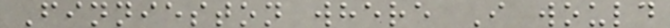Finnieston where I would
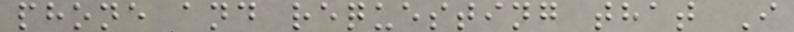phone and requesting that I
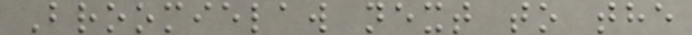Broomielaw next to the
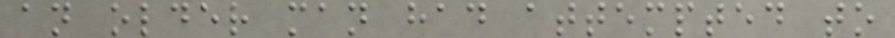an older man had attempted to
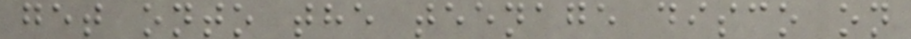get onto the teenage disco on
